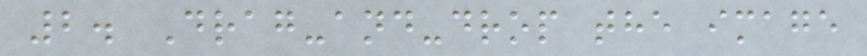2. Drag-and-drop the image
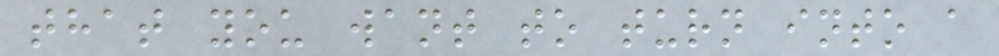that you want to turn into a
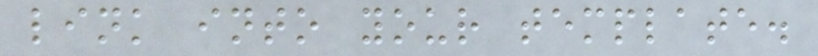link into your template.
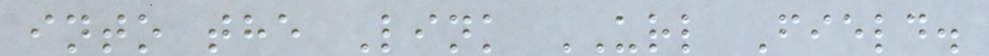into the Link URL Field.
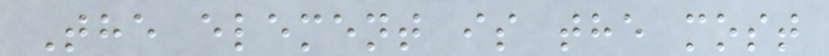The element is the most
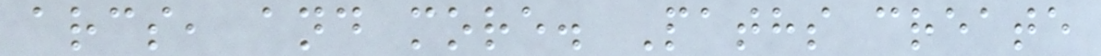arcs, and more. Paths create
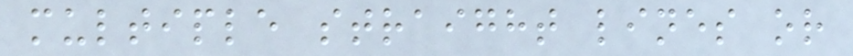multiple straight lines or
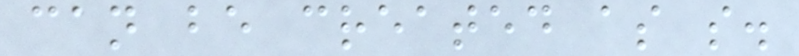can be created as s.
